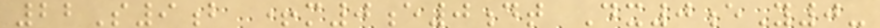22S9b +m0e0dt Dx0eY0-
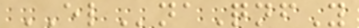ELnaQnfY
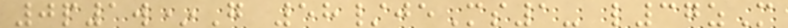0p1w*G 58/jeMs1- l37zM
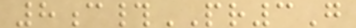8c#PR3G
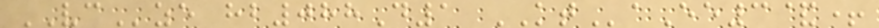VCze hb088D1 KTaEe3&+
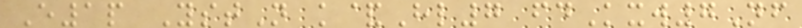E1p YstN k&Hl7 fdKxw7Nf
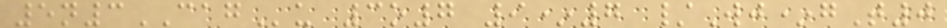5n3CAGu 3o7 9*7 /Wj*gT0
